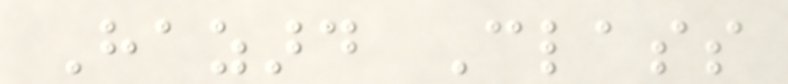Hazard Class
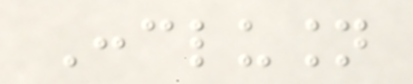Conclusion
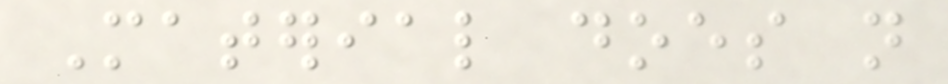Material does not
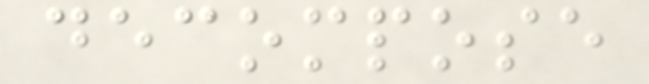decompose
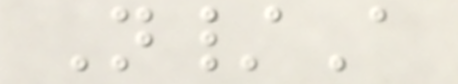N/A
